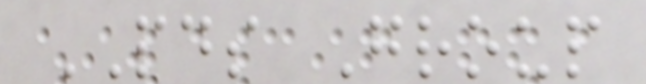PDS Group
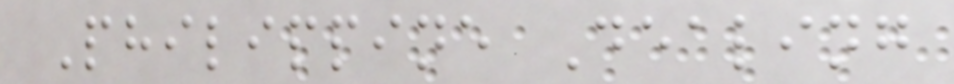Philippine Dealing
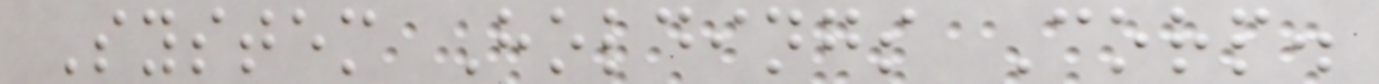System Holdings Corp.
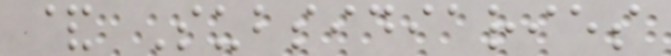& Subsidiaries
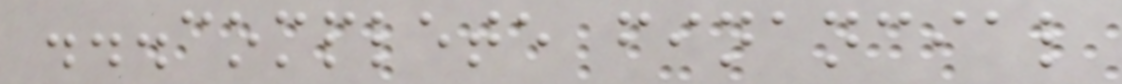...complete financial
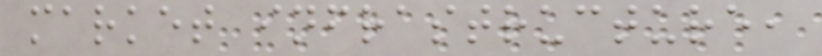market infrastructure,
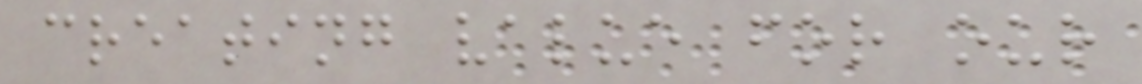creating value for our
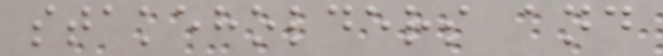stakeholders and
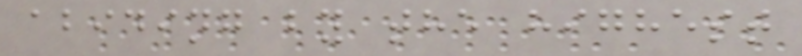abiding by the highest
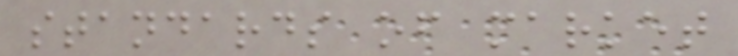standards of market
